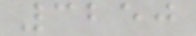3250
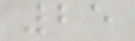25
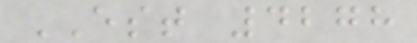EST 4278
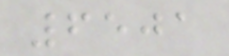6501
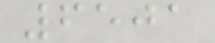6501
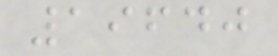19640
